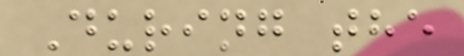During the
